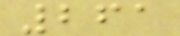261
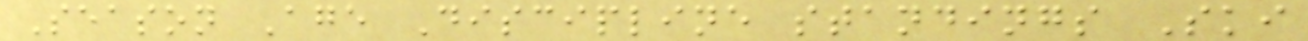Season Age Discipline standings Ski
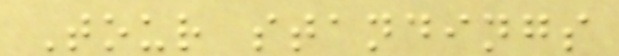Tour standings
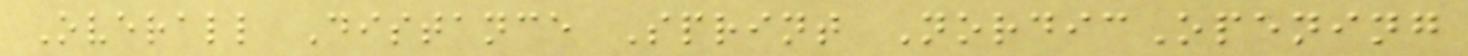Overall Distance Sprint NordicOpening
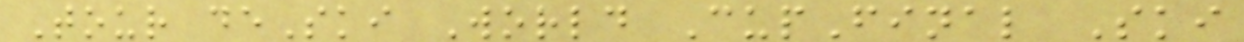Tour deSki World CupFinal Ski
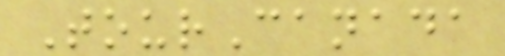TourCanada
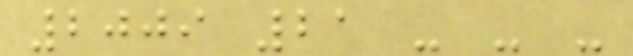2009 21 - - -
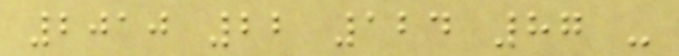2010 22 124 87 -
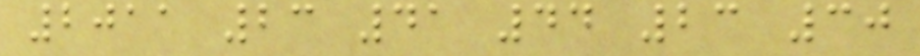2011 23 41 44 23 30
